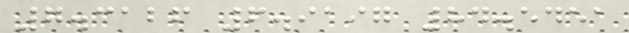7.3126 6.9197 84.5451
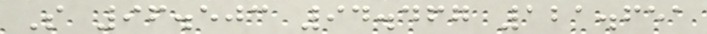S 96.503 94.467 121.651
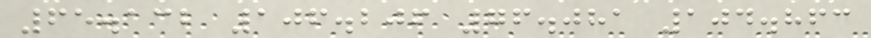65.132 106.206 76.081 104.863
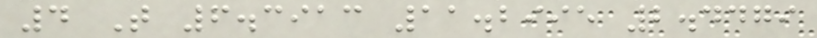4 T 6.3913 11.2995 2.4479
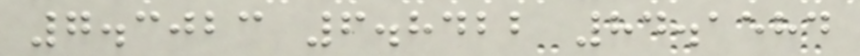7.3023 6.8422 84.1584
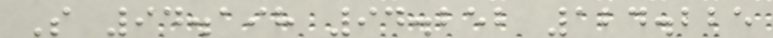S 94.198 94.252 124.225
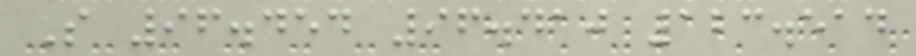S 96.454 96.410 123.514
